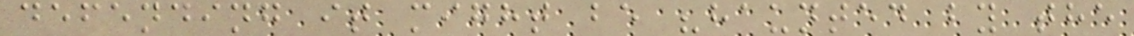defending it might be "haunted by the
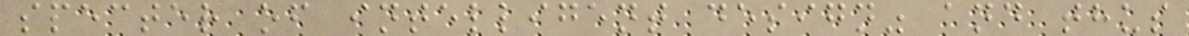specter of intelligent design" and thus
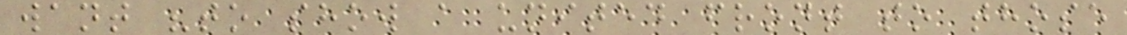want "to show a united front to those
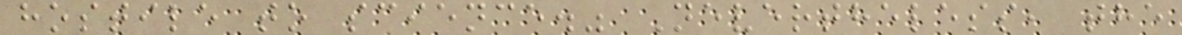hostile to science." Nevertheless, the
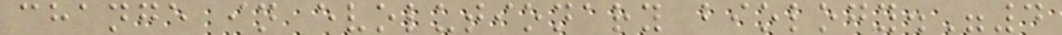change in evolutionary biology."4
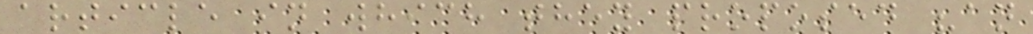article in which they proposed "an
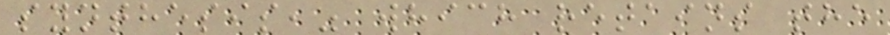synthesis," which retains the
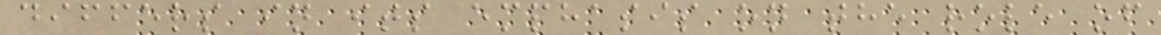differs in its emphasis on the role of
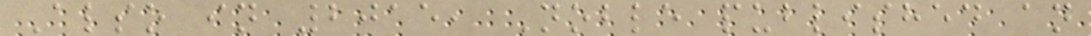Also in 2015, Noble published an
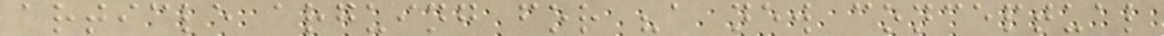article arguing for "a new conceptual
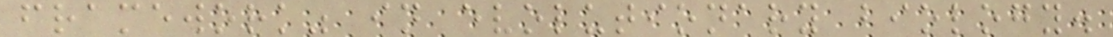framework" in evolutionary biology.
